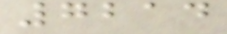7214
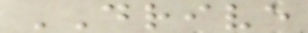DRIVE
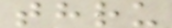thru
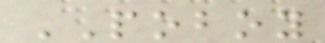POBOY
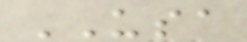USA
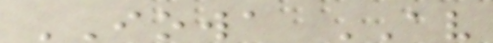IOWA AV
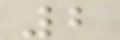2
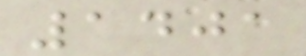1401
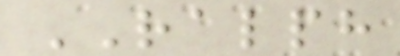RALPH
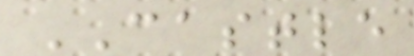CASTLE
